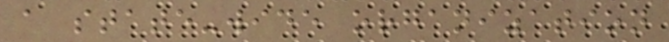a state-wide organization
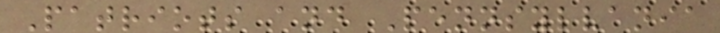Patriots and Pennsylvania
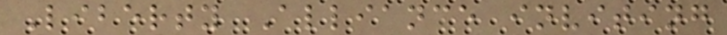Liberty Alliance inviting
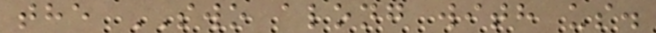the SWO along with us.
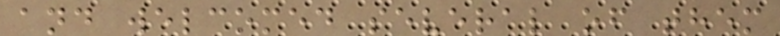and welcomed several of them
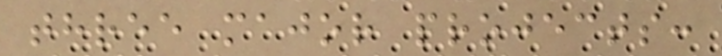three major projects:
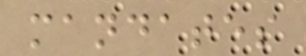mandates
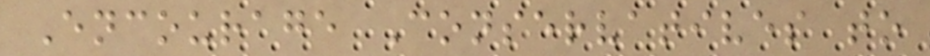Encourage Conservatives to
